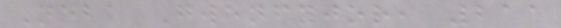Neba Gwenfyjor, 211
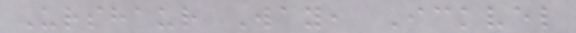Urshaur Way, Ickvel
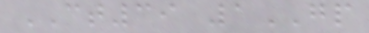CT39 1GP
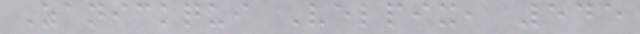Zanickqui Velpix, 545
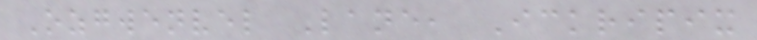Ozgwenvel Lane, Ickripix
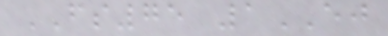FS75 1EJ
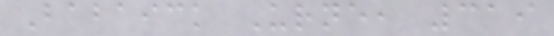Babaick Urne, 319
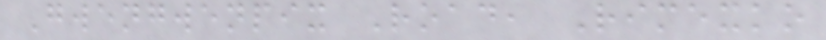Gwengwenpix Road, Rimexko
